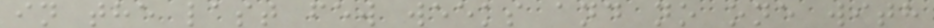in the last few weeks and no one with
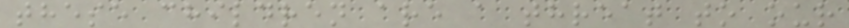these children are a threat to our
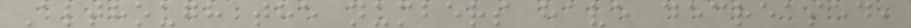Although the numbers have decreased,
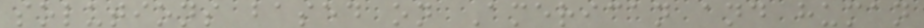solutions based on American and human
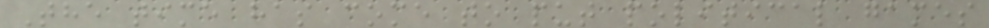The time has come to put political games
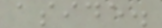aside.
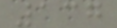137
